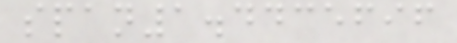span1.4435696
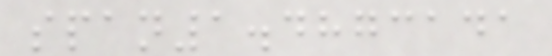span1.4873141
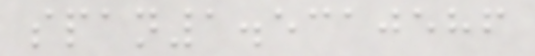span1.5310586
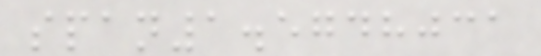span1.5748031
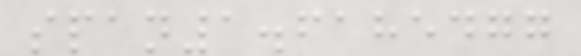span1.6185477
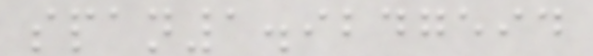span1.9247594
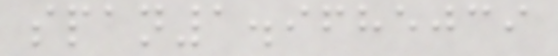span1.9685039
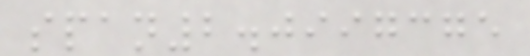span2.0997375
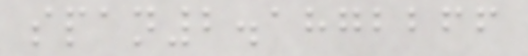span2.1872266
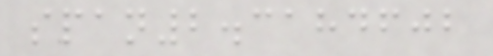span2.3184602
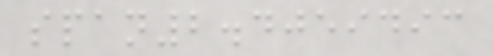span2.4059493
